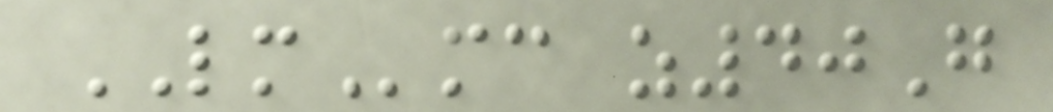LMmc z40G
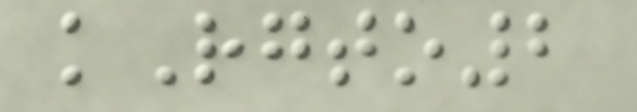kRgto2
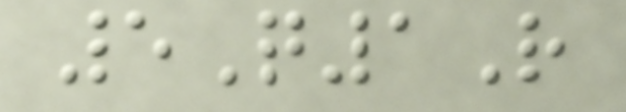5Q1R
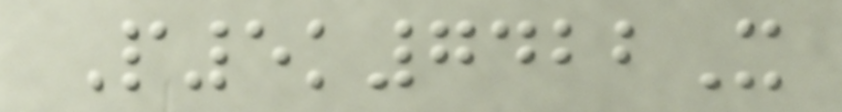P5k7422X
